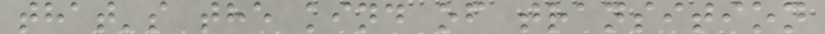that's the kind of transition
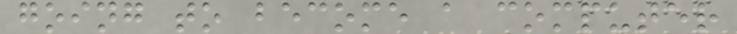going to become a computer
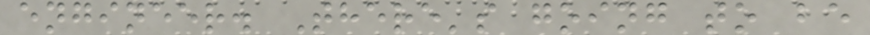engineer. There's going to be
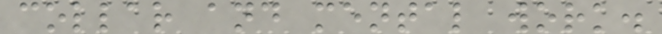collar and mental work.
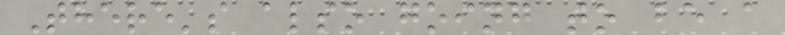There's also going to be a
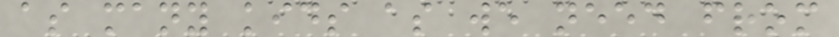as many kids as we need from
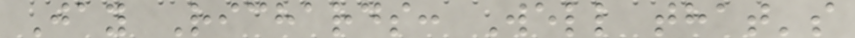Jay Richards: Well that's
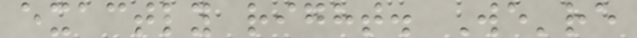exactly right. We're
